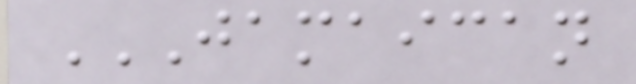JAMAICAN
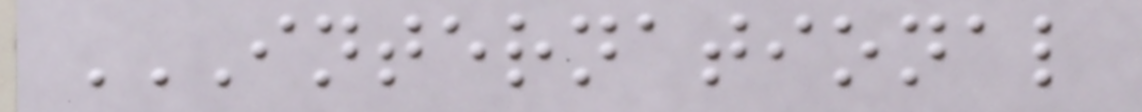INTERNATIONAL
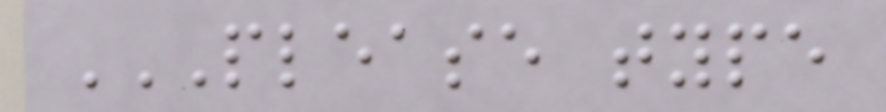PLEASE TYPE
